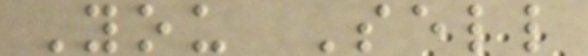You Sell
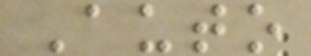Auto
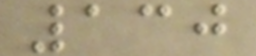130
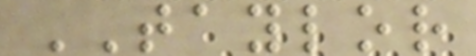TAYLOR
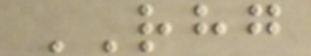RHG
